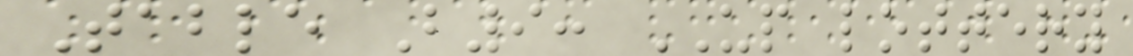Table B9: UP lottery
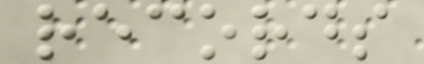records
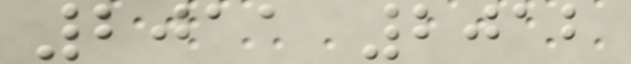2011 2012
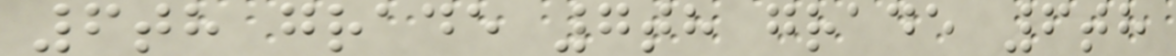6th grade 7th grade 6th
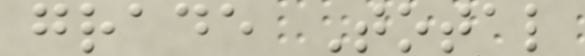grade Total
